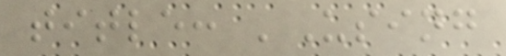title: 'Using
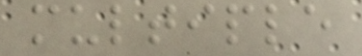multiple
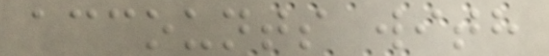accounts with
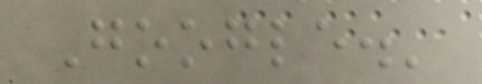Google.'
